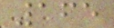165
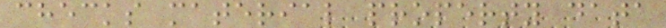checks material property data
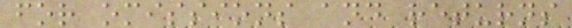for omissions and returns
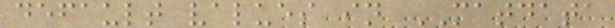default values in MATDATA
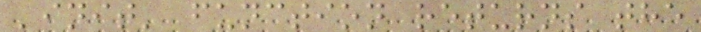'init' function returns the
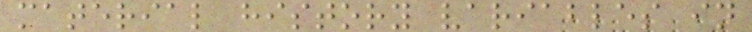material history variables in
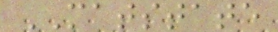MATSTATE
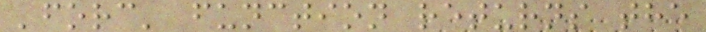'forc' function returns the
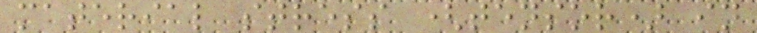material stress (tensor) in
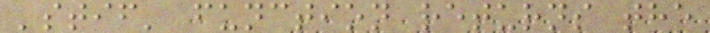'stif' function returns the
